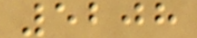5208
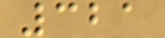321
